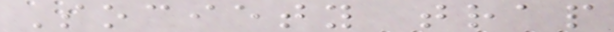Society trap
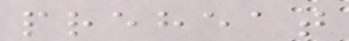preheat
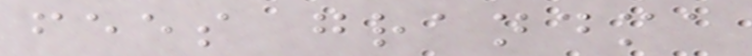fees grandma
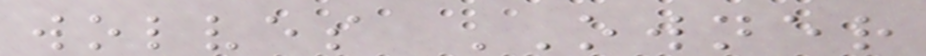wolves OWNER
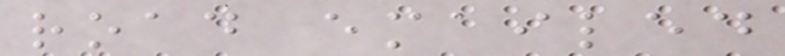road emailed
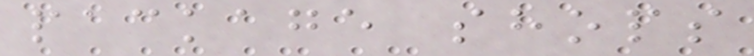package shops
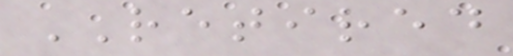RETIRED
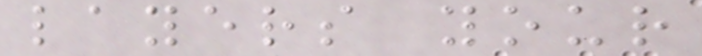layers your
